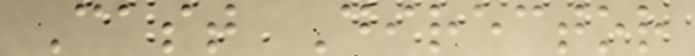Cast Director
